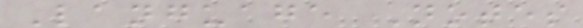Language Notes
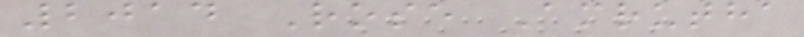2014 Rose Amrutha
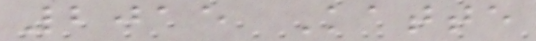2015 Katte
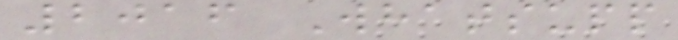2016 Whatsupp
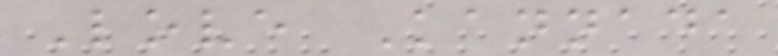Love Kannada
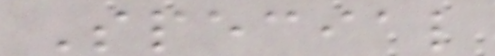Special
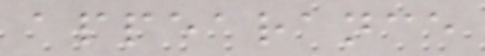appearance
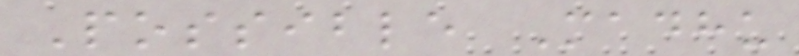Possible Madhu
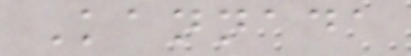Kannada
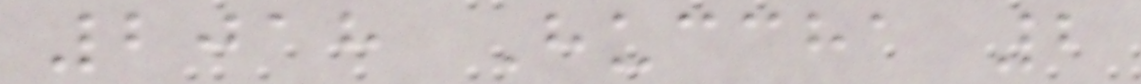2018 Huccha 2
